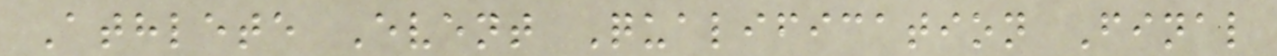Athlete Event Qualification Final
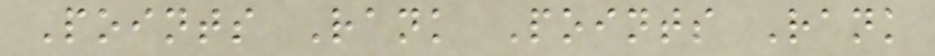Points Rank Points Rank
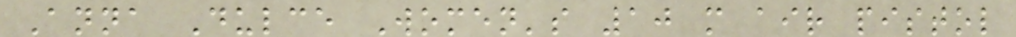Anna Dulce Women's 10 m air pistol
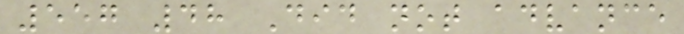557 48 Did not advance
